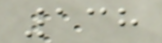138
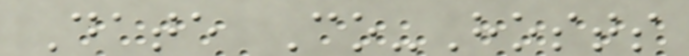Date Co-Hosts
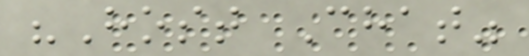"Host Chat"
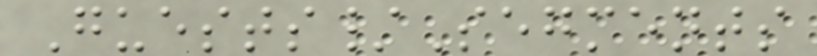Guests/Segments
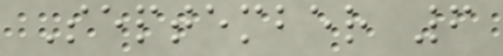September 6
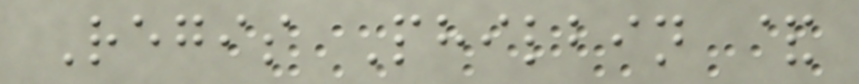Regis Philbin &
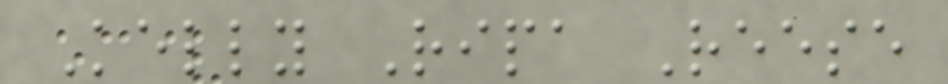Kelly Ripa Reese
